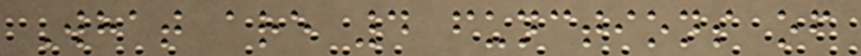What are 4 functions of
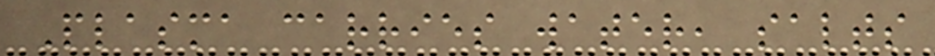Plasma carries water, salts
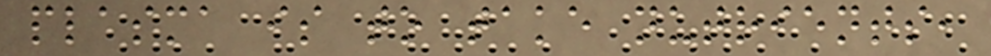plasma is to take nutrients,
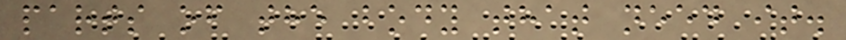parts of the body that need it.
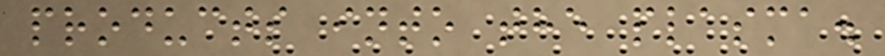products into the plasma.
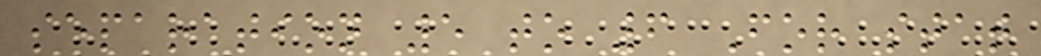separation 5 to 6 For stat
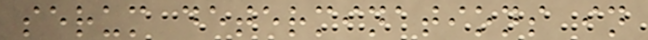serum determinations in
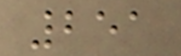251
